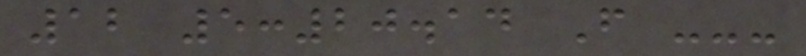12 5:20.14 F ---
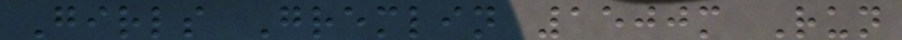Girls Gremlin 1500m Run
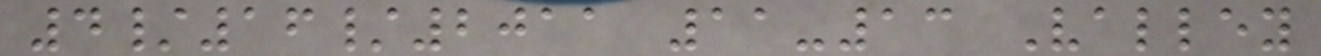4/16/2011 11-13 Valley
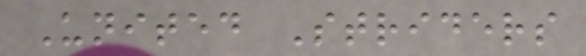United Striders
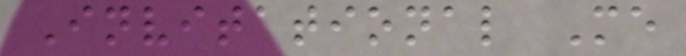Invitational Me
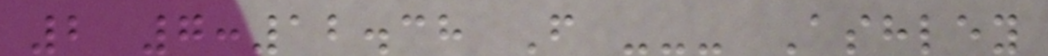2 7:12.38 F --- Ashley
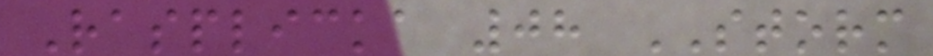Rasplicka 08 STORM
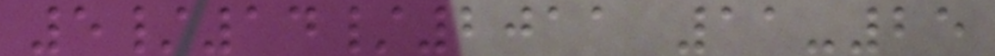5/14/2011 11-25
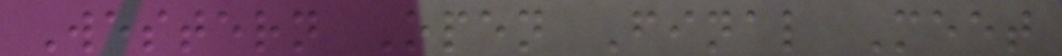Western Open Final Meet
